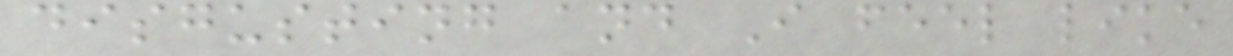disgusting and I feel like
